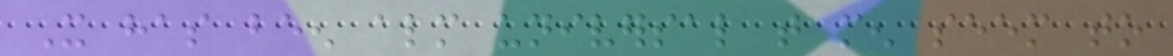It has been almost universal that men seem to
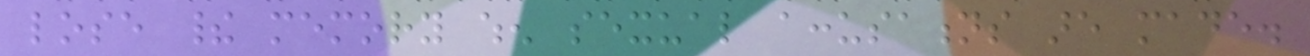lose their memory when sexual accusations are made.
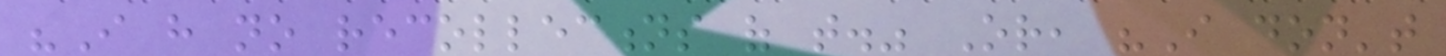"I have no recollections of that." Or, "I don't
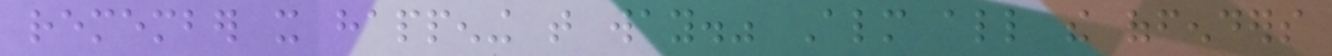remember it happening that way." Almost all the offenders
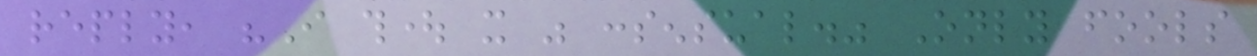reply, "I thought it was consensual." Only fools
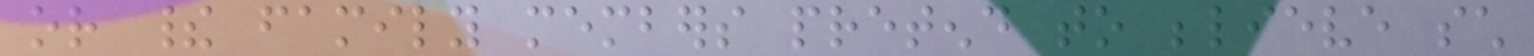or their family members pretend to believe such
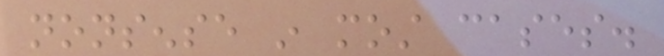nonsense in most cases.
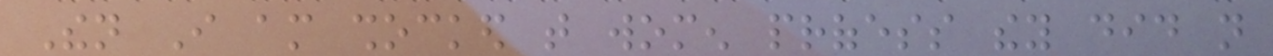Then I am shocked that women profess they did not
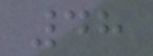48
